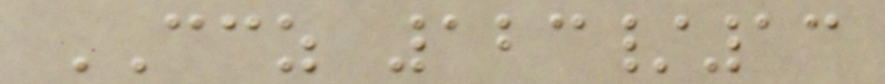CCZ 123/13
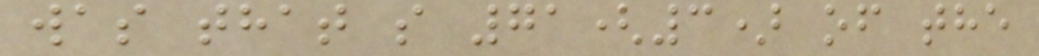was that s 71(3) of the
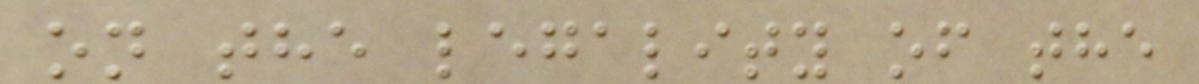on the legality of the
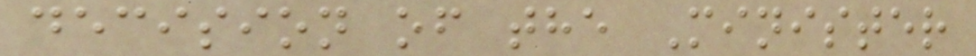decision of the Minister
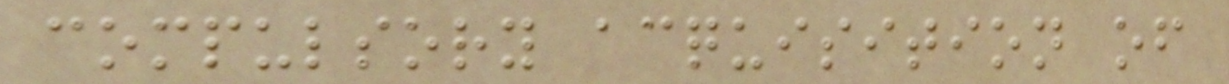compulsory acquisition of
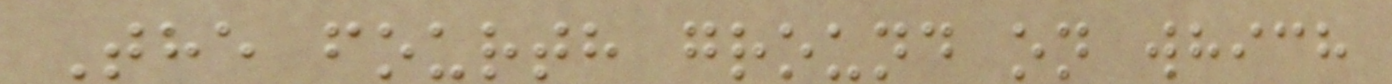The fourth ground on which
